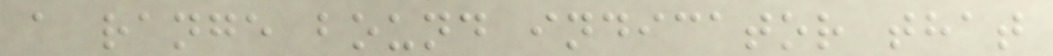a range bound indicator that
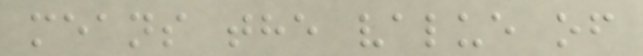means the value of
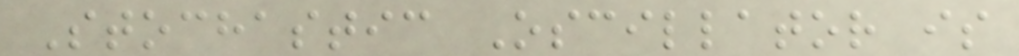Stochastic Oscillator is
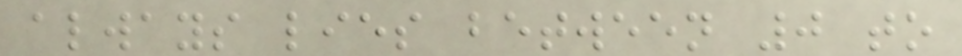always lies between 0 to
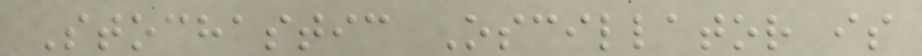Stochastic Oscillator is
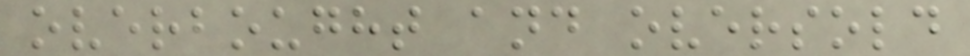overbought and oversold
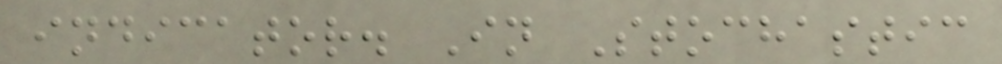indicator. In Stochastic
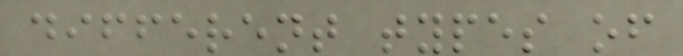different types of
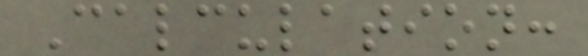Calculation:
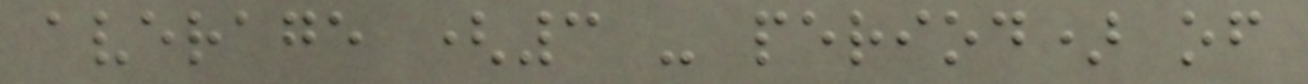average (3 - period) of
